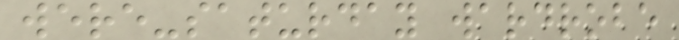were-saturday wardrobe
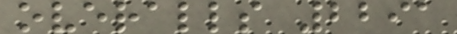overalls 2291
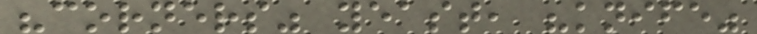"corners" yeast, "knife"
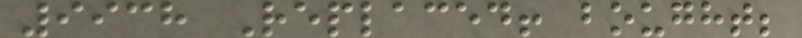9938 Replaced! bought;
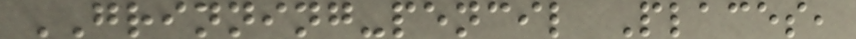GRINNING-pencil Places,
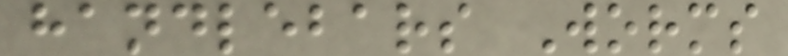handlebars Worms
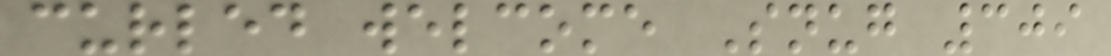curled welcome Snug 309
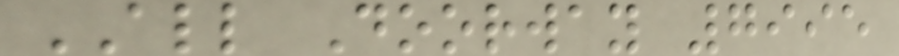ALL Doorway 7995
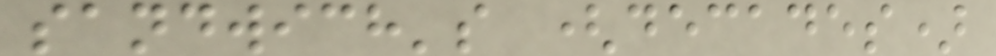sandwich's (decades)
